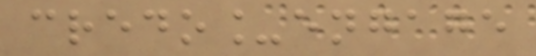credo_engage
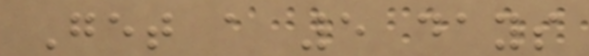Get a 5 days
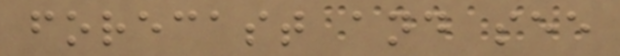forecast and see
